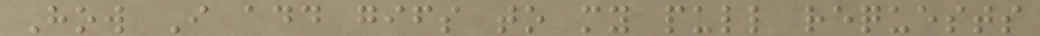How I add gifs to my pull requests
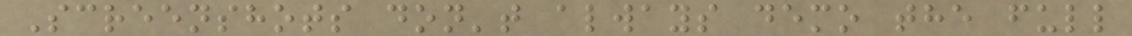Screenshots don't always demo the full
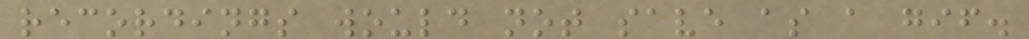recordings would not save as a gif.
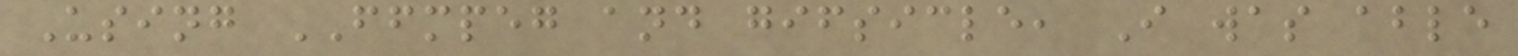Using FFMPEG and gifsicle, I was able
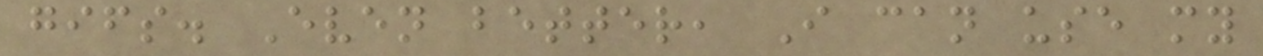gifs. Even better, I can use my
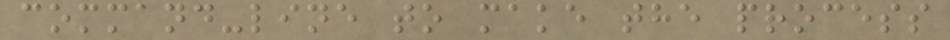command-line to make the process
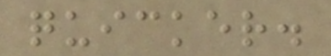quicker.
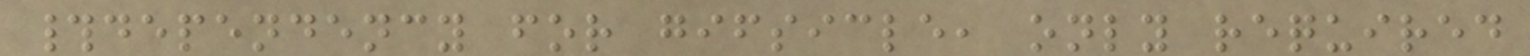#dependency for gifsicle, only required
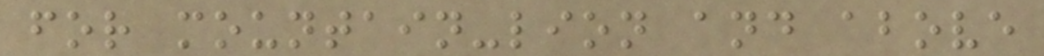for mountain-lion and above
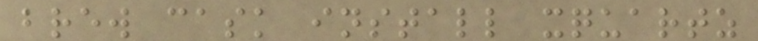brew cask install xquartz
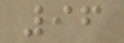96
